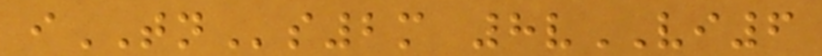iTNs2m 8vVI6
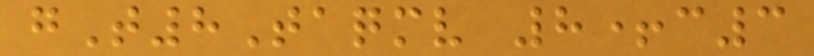gT8Taqmv 8+c3
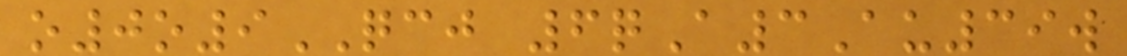o0o9QCJ 6qA3Au39w
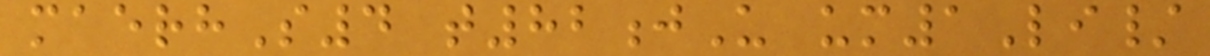maerhS4 t82jU um1Li/
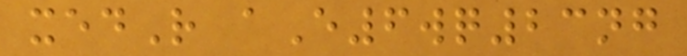xedR aE6wq23ng
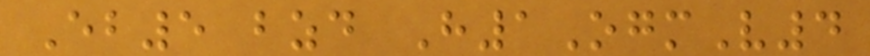Eb5 bzd H1OgmV4
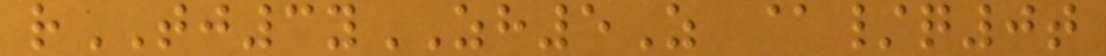rTJ3yZH5Z @/q0t
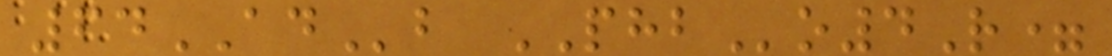64ADb PHBo4R=
